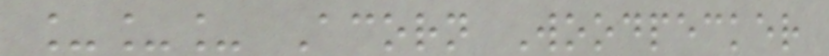___ Acorn Woodpecker
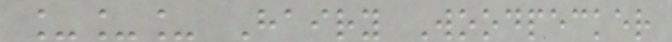___ Hairy Woodpecker
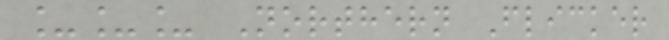___ Northern Flicker
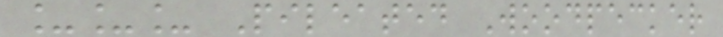___ Pileated Woodpecker
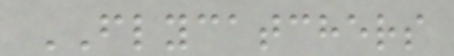FLYCATCHERS
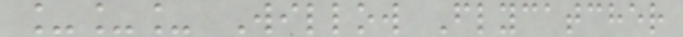___ Willow Flycatcher
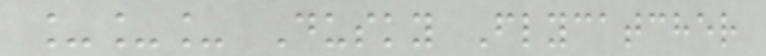___ Dusky Flycatcher
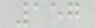157
